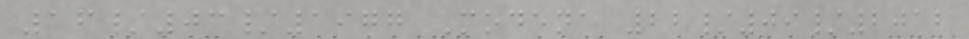16/03/1977 Modena 22/09/2012
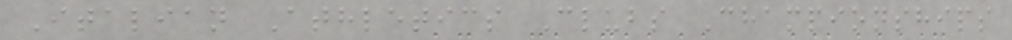Italian Athletics Clubs Championships
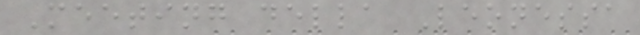Meeting della Leonessa
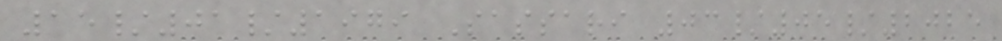15/01/1979 Sassari 03/05/2025
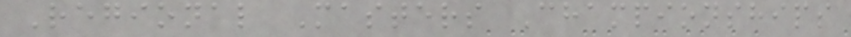Regional Masters Championships
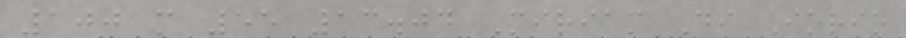100 m 55 13.04 Miriam Di Iorio
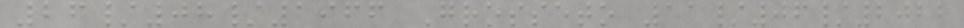26/08/1966 Grosseto 11/06/2022
